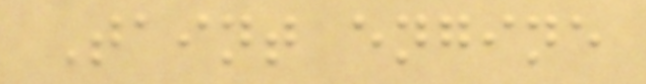Taint engine
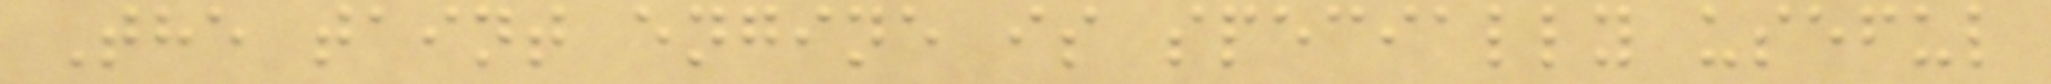The taint engine is specially useful
